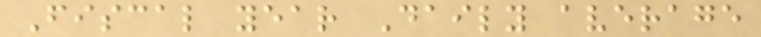Fiscal year Daily average
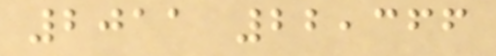2011 22,366
